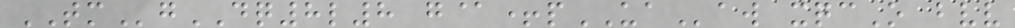TMgDQ8l8 g@+pUAaw xqcO bvv
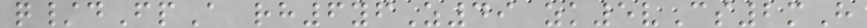q/dFpA rh6yfZ49 zk5vCs2mH
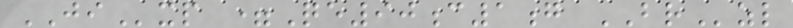JIxp =Qe90c1g BRzl
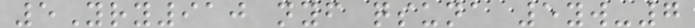5Yry910 nyf qsuna 5yw-7
